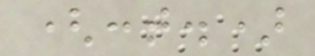(cont.)
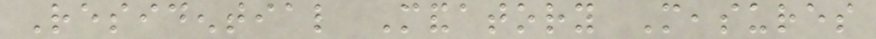Residential Mandatory Measures
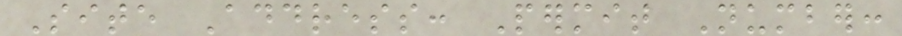Site Address: Permit Number:
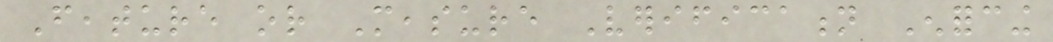Feature or Measure Verification Enforcing
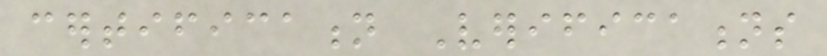certification Verifications
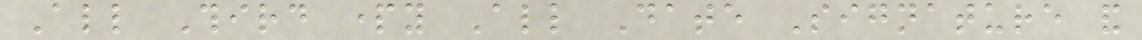All Third party All Date Signature and
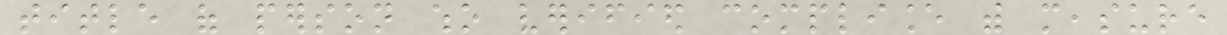title of person who verified compliance with measure
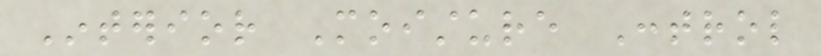Interior Moisture Control
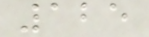125
